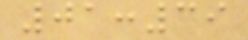01:39
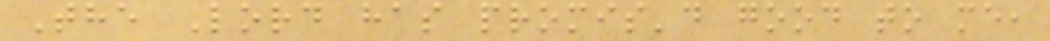The Lord has promis'd good to me,
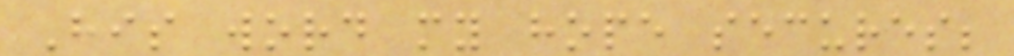His word my hope secures;
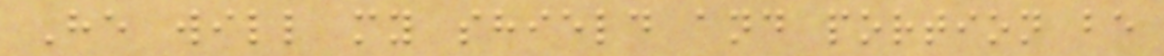He will my shield and portion be
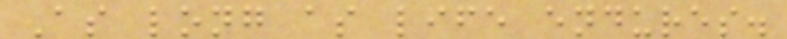As long as life endures.
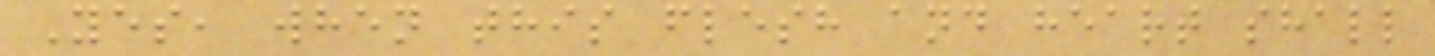Yes, when this flesh and heart shall
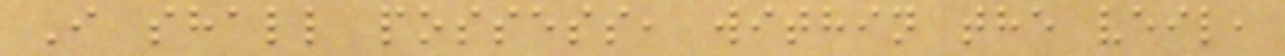I shall possess, within the veil,
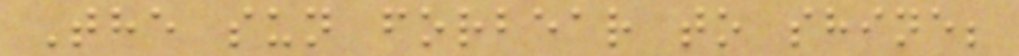The sun forbear to shine;
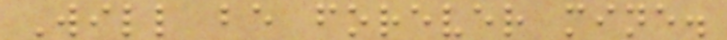Will be forever mine.
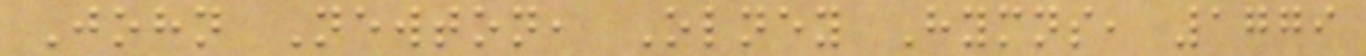John Newton, Olney Hymns, 1779
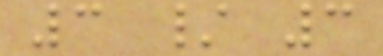3 / 3
